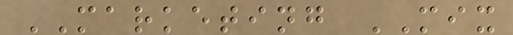MARKETING MIX
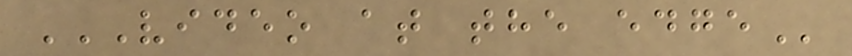VIDEO AT THE EDGE
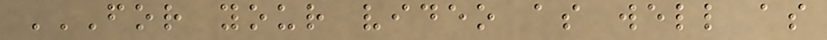FOR YOUR VIDEO AS WELL AS
